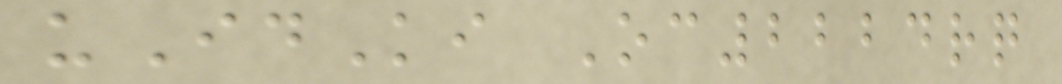uIdKi Oc2224rq
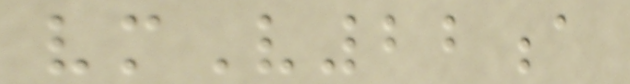vmV22a
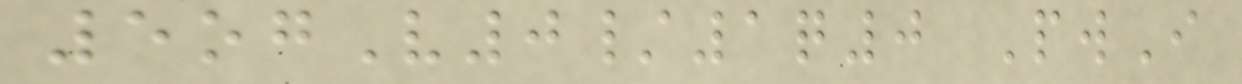5ogV0/1q0 PwI
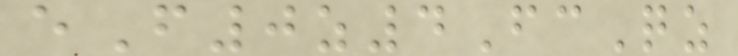eF0z4FcQz
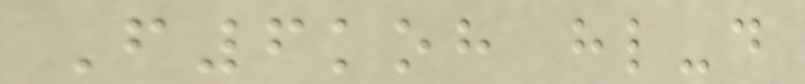F6koh hl-d
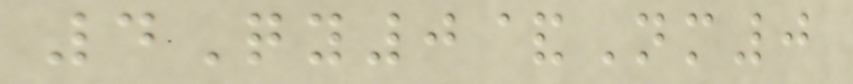4Qy0&Nm0
